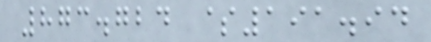873.724 $191.94
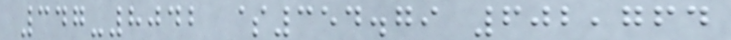347-8042 $354.79 602,764
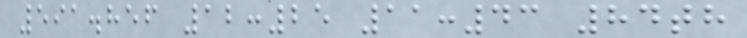591.856 12:25 11:43 84th
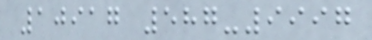10917 587-9997
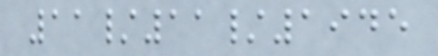11/11/1945
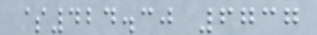$424.30 6737
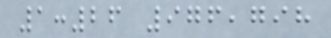1:26 976,798
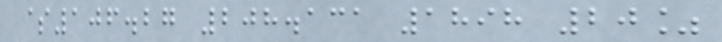$106.27 208.131 1898 20%
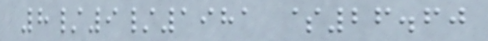8/9/1981 $26.60
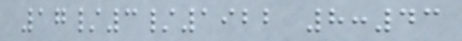17/3/1922 8:43
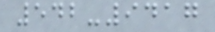542-9417
